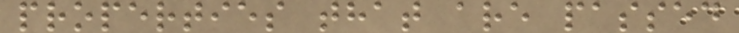properties that are passed
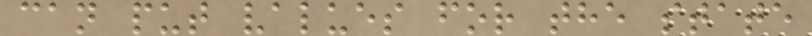can put values for the state
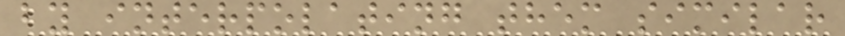by interpolating them similar
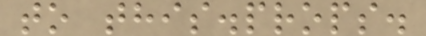to this.props.
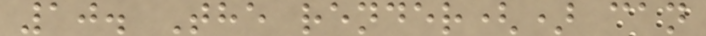10. The render() can
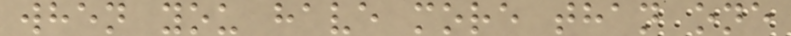when you have more than one
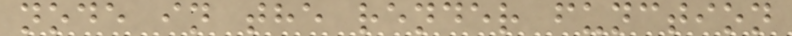node in the render function
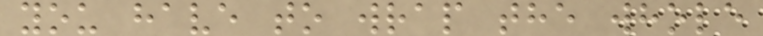you have to wrap the whole
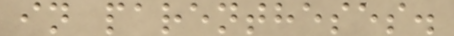in parentheses.
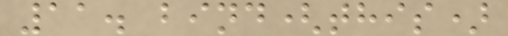11. bind(this)
